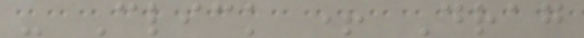- Click + Drag
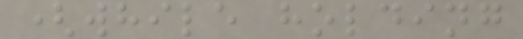(while holding
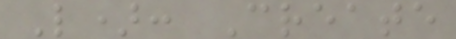L): Create
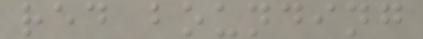red bounding
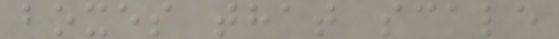boxes that scale
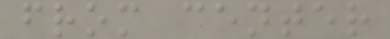from center
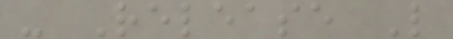- Release L
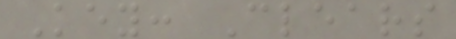Key: Clears
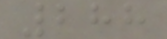288
